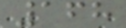168
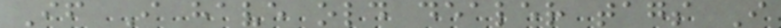If I have old dealer tags I
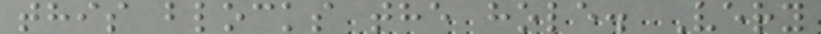this blocks the hole. Very
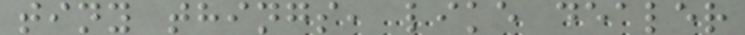tiny things, like dealer
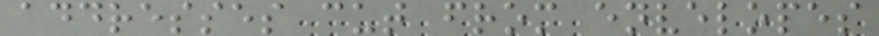addresses cut from envelopes
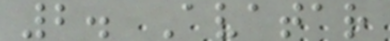2. Avatar
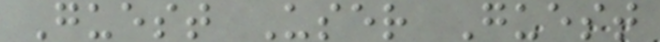Guest User Guest
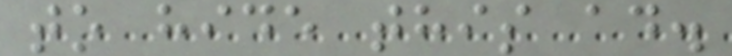to hide this ad.
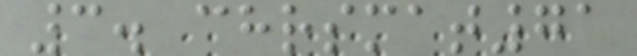3. chrsmat71
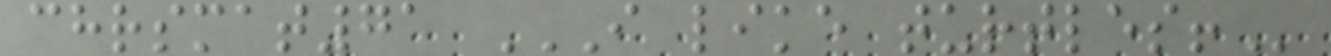chrsmat71 I LIKE TURTLES!
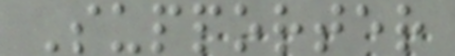Supporter
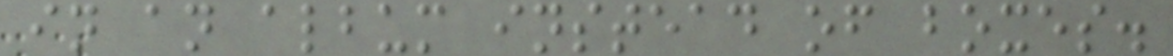in an album instead of boxes.
